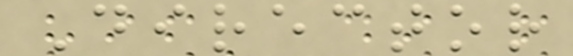Director
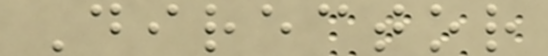Director
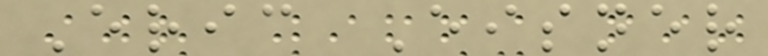Eric Eisner
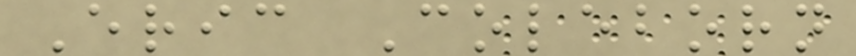Eric Coleborn
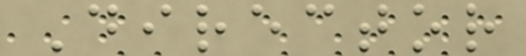Director
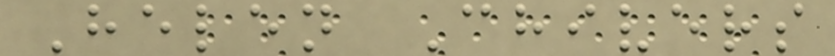Helen Chivers
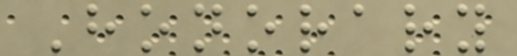Honorary
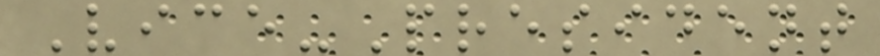Vice-President
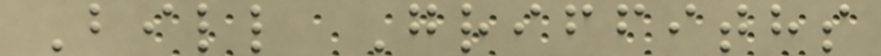Bill Griffiths
